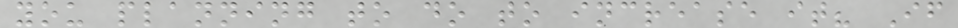you planning to do to increase it? If
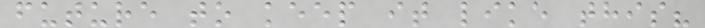future to keep it like this?
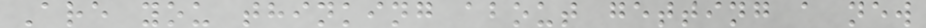Are you thinking about getting a new
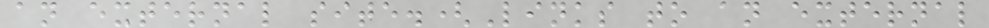an external site.(Links to an external
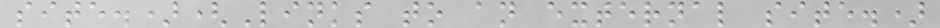site.)(Links to an external site.)
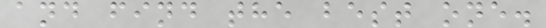and find the best one.
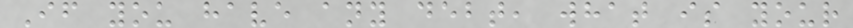If you have any debt, what is your
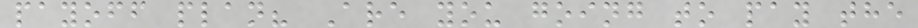payoff plan? Are you going to pay the
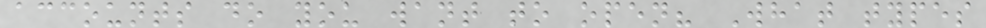accounts do you want to open? What types
